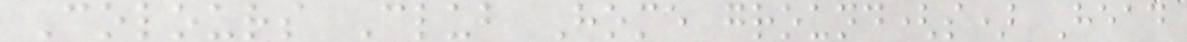Colours Club Home ground(s) Head
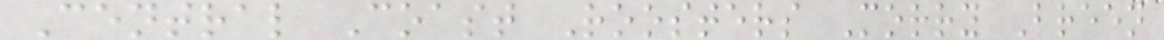Central Coast Roosters Morry Breen
